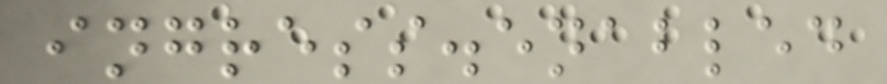ingress.enabled
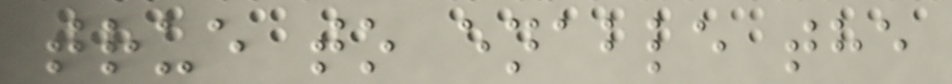true to enable the
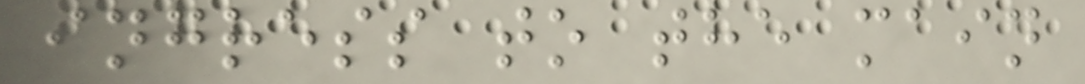ingress to the main
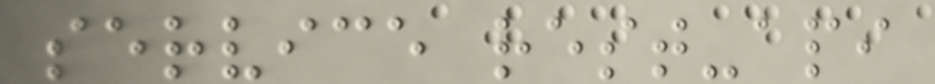service rest-api
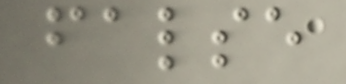false
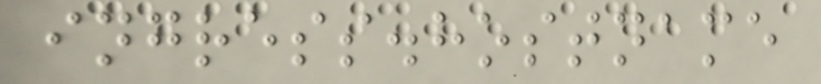ingress.hostname
